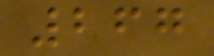267
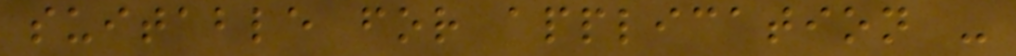suitable for application -
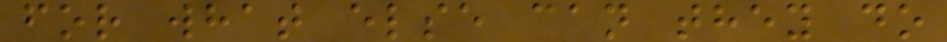for what else can they do
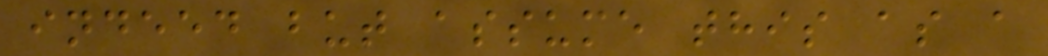indeed but assume this as a
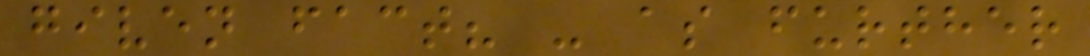given fact? - as further
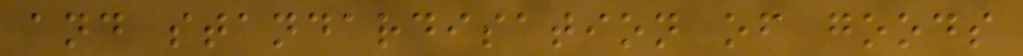and standardisation of goods
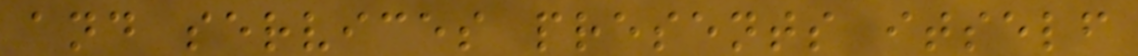and services presents itself
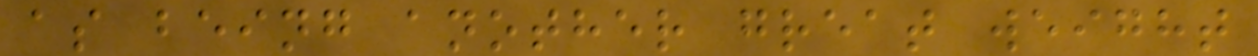as being another great weight
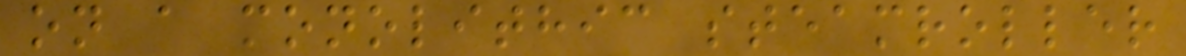on a monolithic steamroller
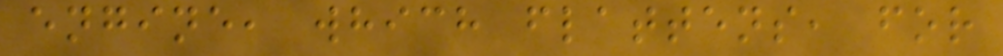engine, which flattens, for
